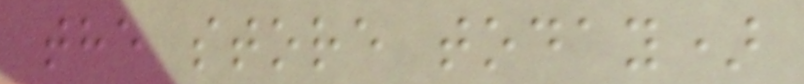the store today)
